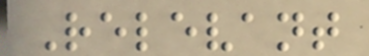Relevant
